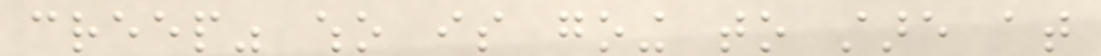creep" who is going to stare at
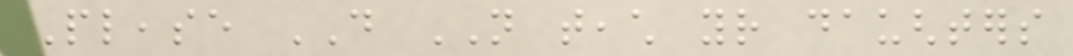Please DO NOT teach your daughters
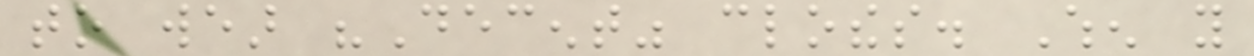to wear "Decent" clothes. When you
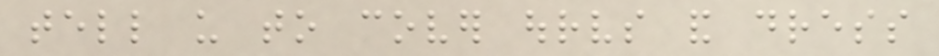tell us to cover ourselves and dress
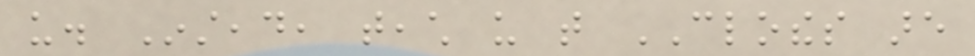us. Instead, teach us that CLOTHES are
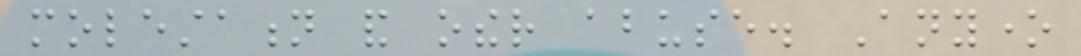molestation and other abuse. Anyone
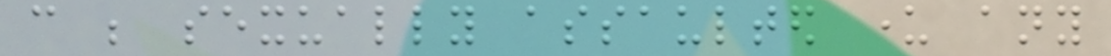can be sexually assaulted under any
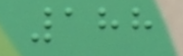188
